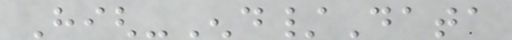High-End/Data
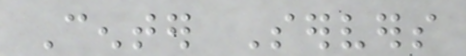Center Servers
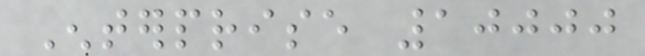Enterprise 10000
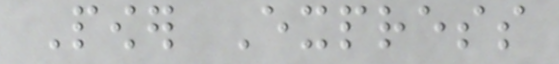Power Express
